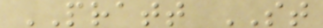PRATT ST
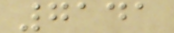7141
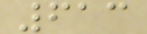613
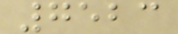7523
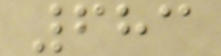683
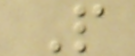P
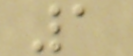1
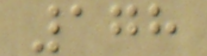178
